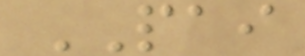PAI
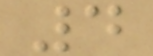4
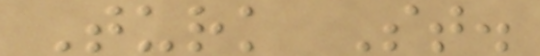Turk St.
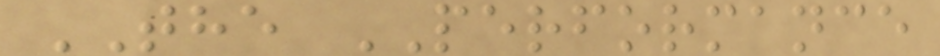THE PERFORMANCE
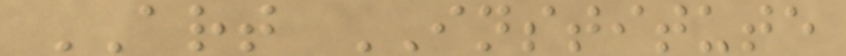ART INSTITUTE
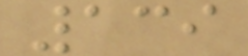139
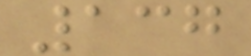137
